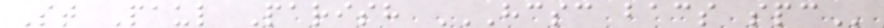St Paul Parish HCSC BACS SPC
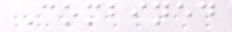Combined
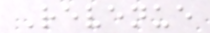Revenue
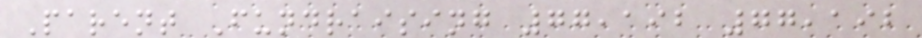Parent Fundraising 77,192 77,192
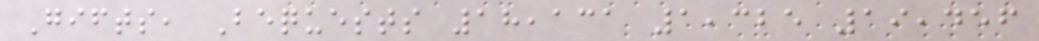Gifts, Bequests 18,131 1,325 19,456
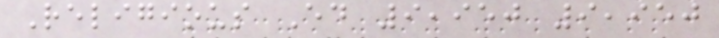Religious Ed 9,950 9,950
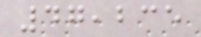47,235
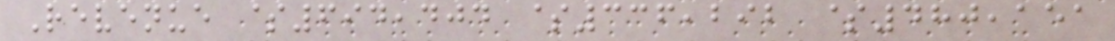Revenue $694,404 $336,292 $480,151
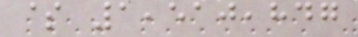$ 1,510,847
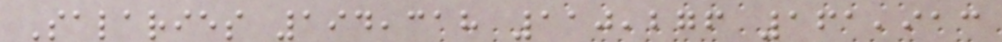Salaries 194,318 110,276 161,913
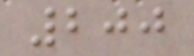200
